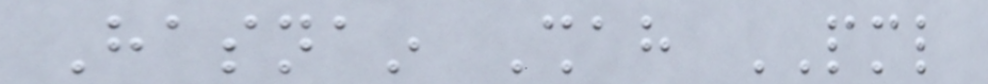Hasnain Shah PML
